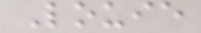Louie
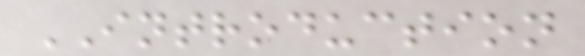INTRODUCTION
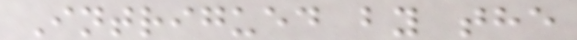Intrigued by the
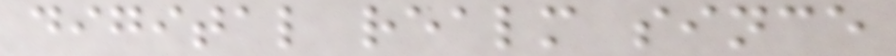digital realm since
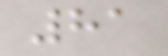81
